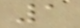1
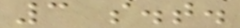3 s.t.
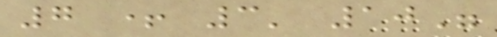7 + 3' 10"
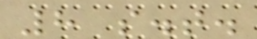8 s.t.
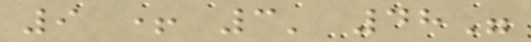9 + 3' 48"
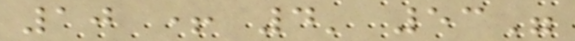10 + 4' 53"
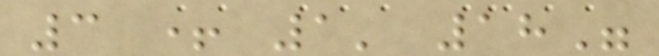3 + 1' 18"
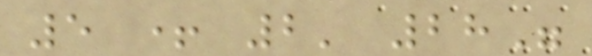5 + 2' 28"
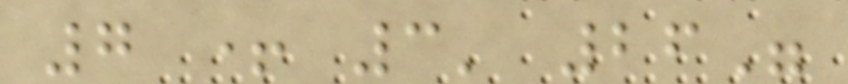7 + 3' 26"
